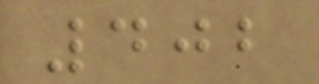402
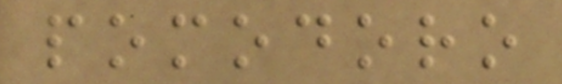pomodoro
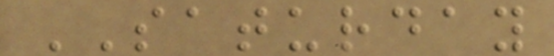SATURDAY
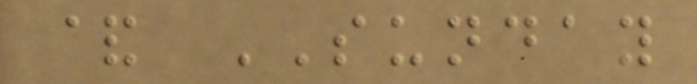& SUNDAY
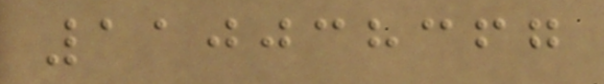110038367
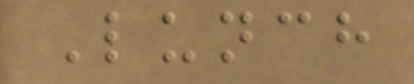Lunch
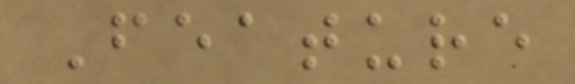Feature
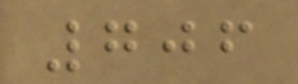706
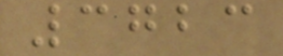3723
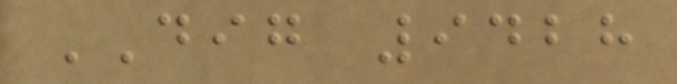DIG 9428
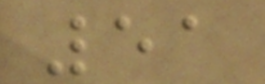51
